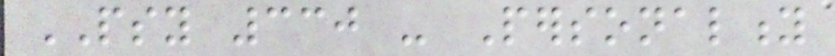PSY 330 - Personality
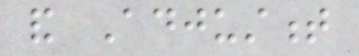and Adjustment
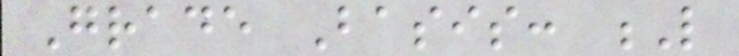Grade Basis: L
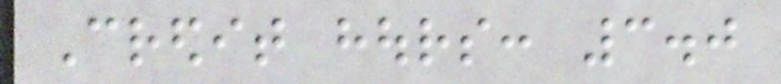Credit hours: 3.0
